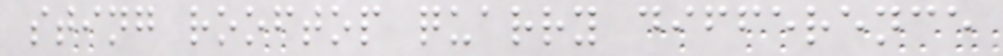sting rooftop quarry difference
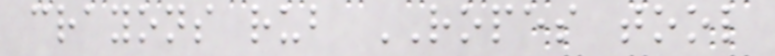crayons rub ROPES tool
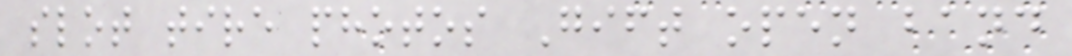slot tire photos Gift open band
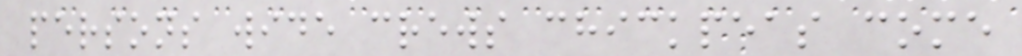persons wide crews chickpeas come
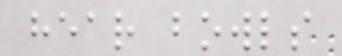hear bowls
